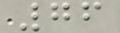76
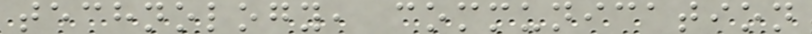technology, communication
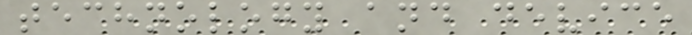technology and device
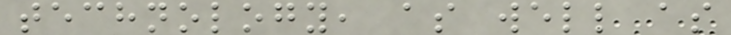technology, as well as
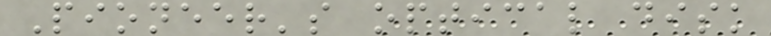Pioneer's optical disk
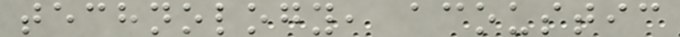technology, acoustic
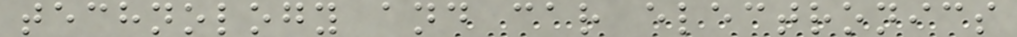technology and car electronics
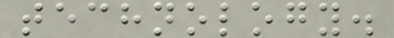technology.
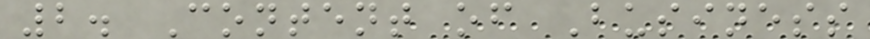2. Content of Business
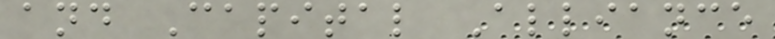and Capital Alliance
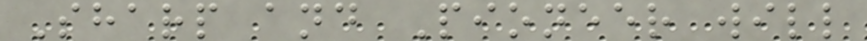Sharp and Pioneer will
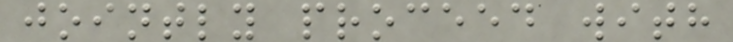jointly proceed with
